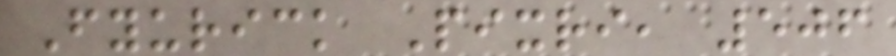Fyurick Pixri, 506
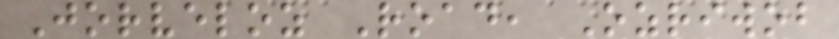Jorveloz Road, Ozriwob
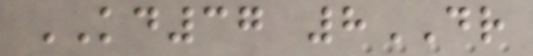KD37 8DR
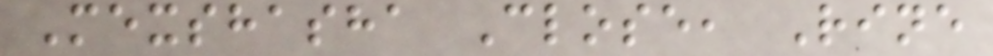Mexshasha Close, Rine
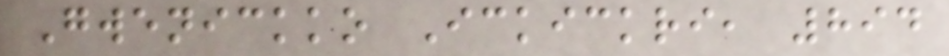Gwenickko Ickickri, 894
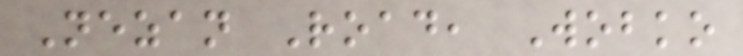Nezan Road, Wobko
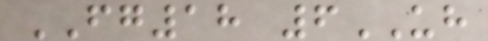FG18 6UH
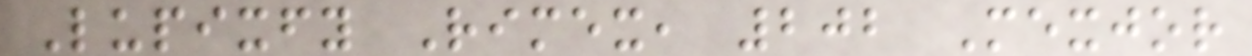Lupixfy Rimex, 202 Mexjor
